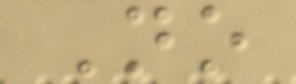No
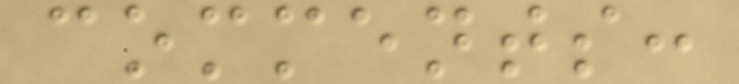comments:
